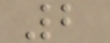2
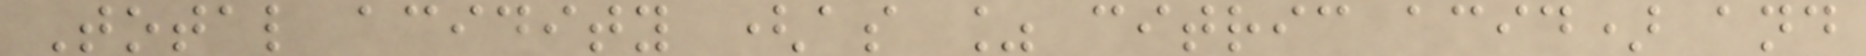Total acidity (as % citric acid) and
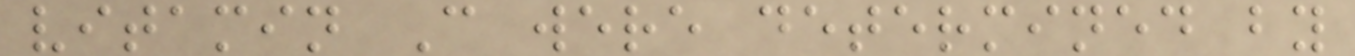vitamin C were determined by
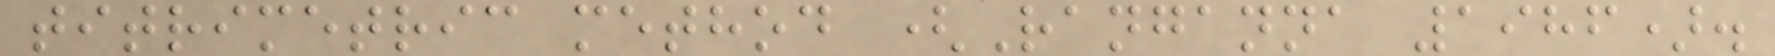titrimetric method (Ranganna 1986).
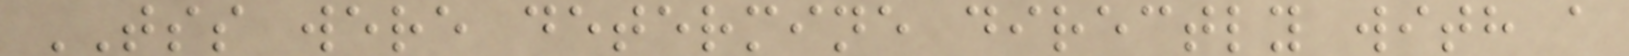TSS were determine directly with a
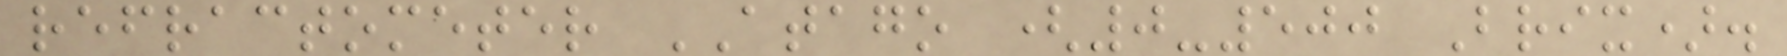refractometer ATAGO (0-500 Brix).
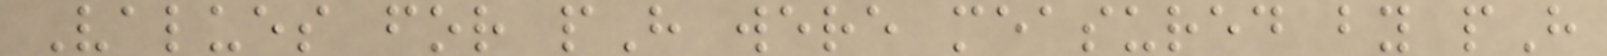Values for pH were measured by pH
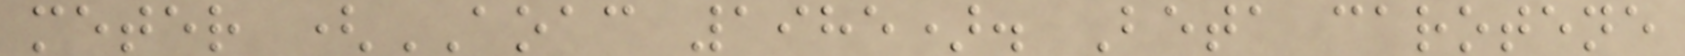meter (AOAC 1985). Beta carotene
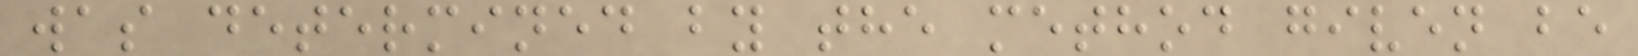was determined by the method given be
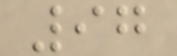97
